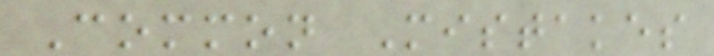Common Mistakes
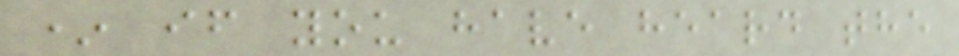* if you have heard the
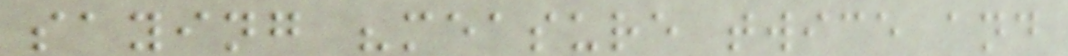saying "measure twice and
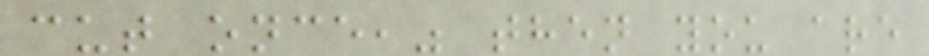cut once," then you are
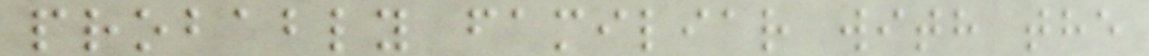probably familiar with the
